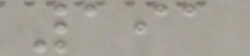191
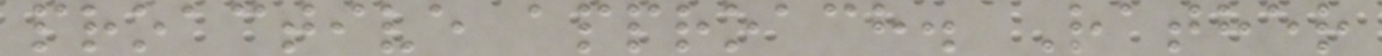proactive approach. Rather
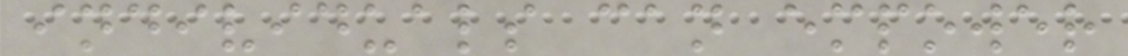individuals can empower
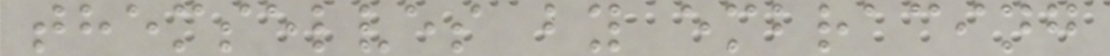themselves by embracing
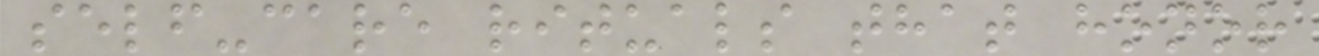self-care rituals that honor
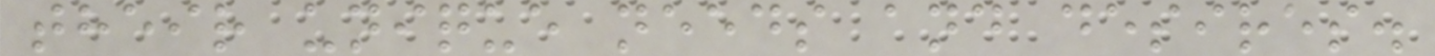their unique needs and desires.
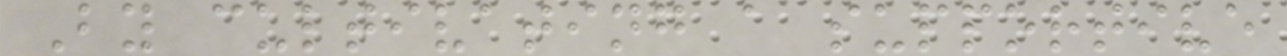By cultivating a supportive
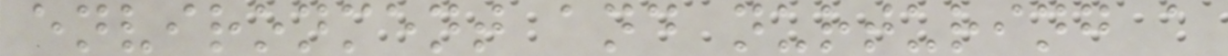environment and nurturing a
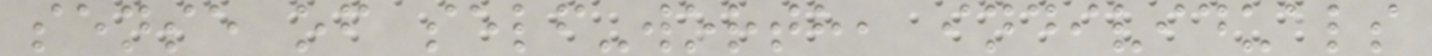sense of self-worth, individuals
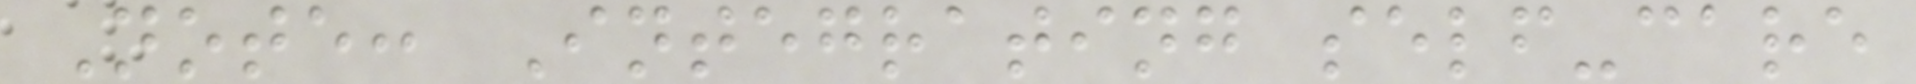Note: Integrating self-care
